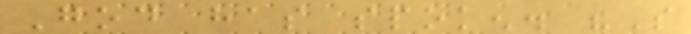God has spoken. "So
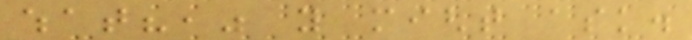what?," you might ask.
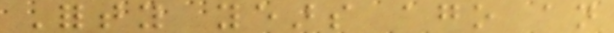Forty years ago an
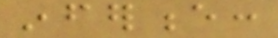inference:
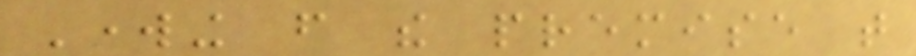Working from the premise that
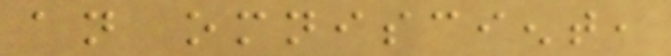an omniscient,
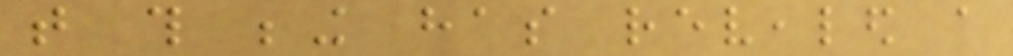that this being has revealed a
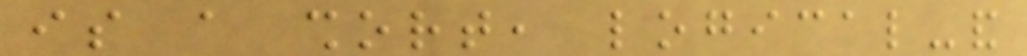is a short, logical-and
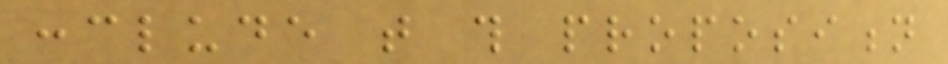conclude that this proposition
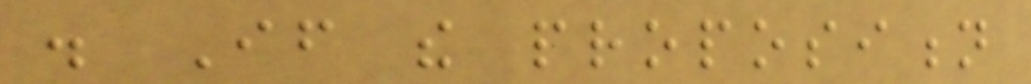. If the proposition
